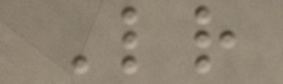Letter
